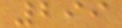299
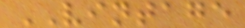VINTAGE
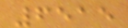6515
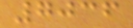7036
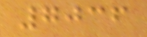7036
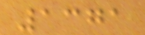1371
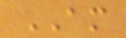AM
